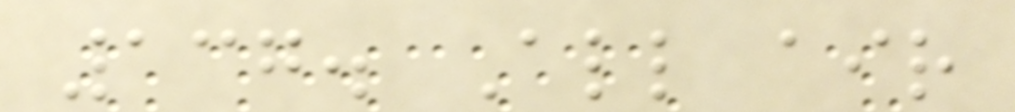137. All air
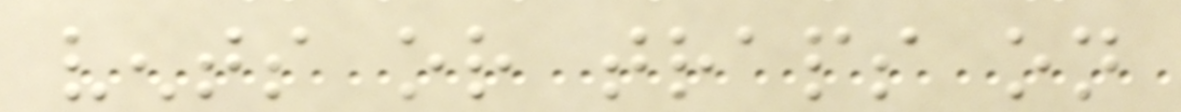vents or traps on
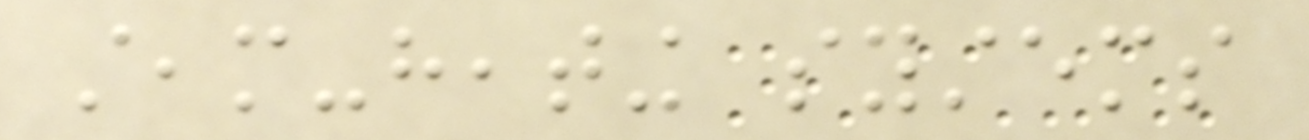steam-heating systems
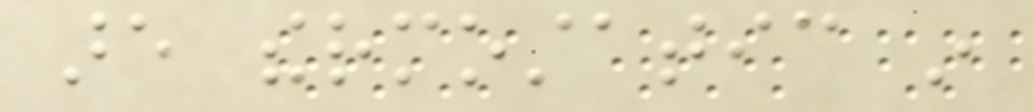are thermostatic in
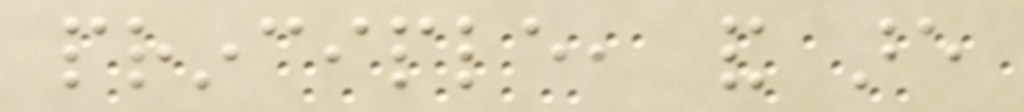principle, and are
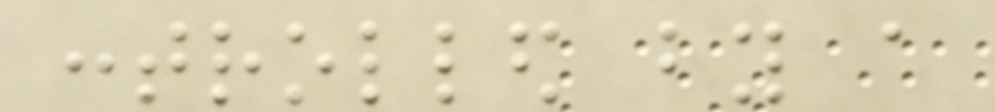controlled by a
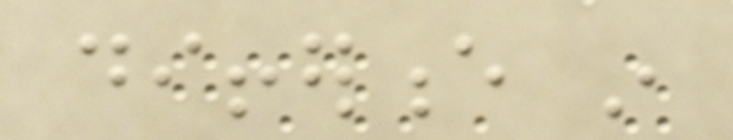difference in
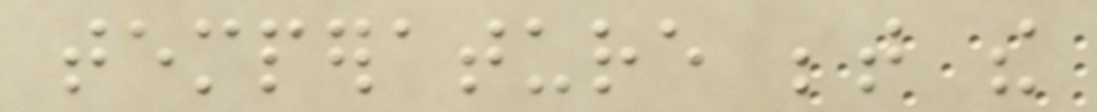temperature between the
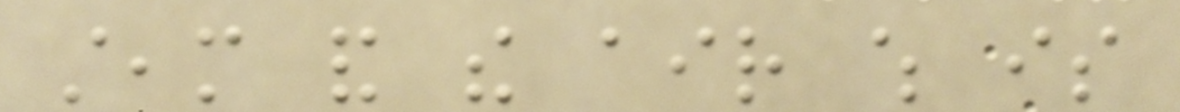steam and the air which is
